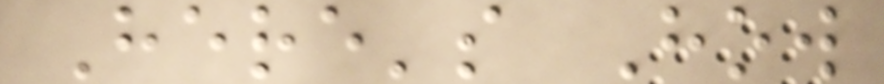Here's How
